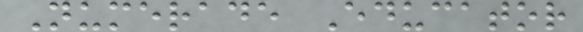Numerade Educator
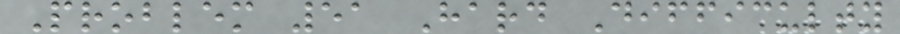Problem 51 Hard Difficulty
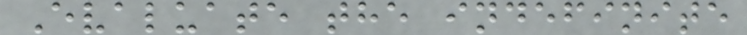Evaluate the indefinite
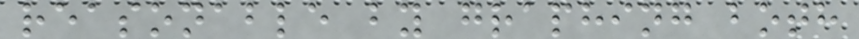reasonable by graphing both
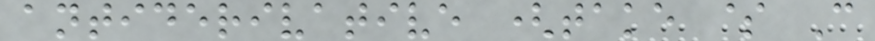antiderivative (take $ C
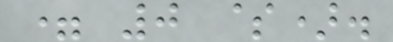= 0 $).
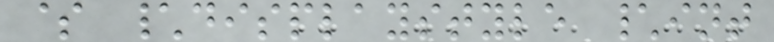$ \displaystyle \int
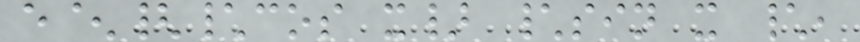e^{\cos x} \sin x \,
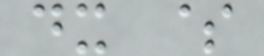dx $
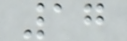17
